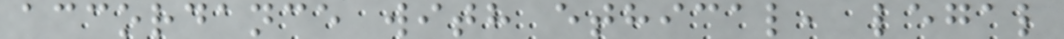accordance with ethical, legal
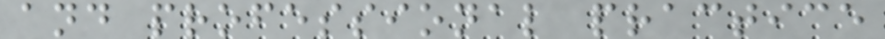and professional practice
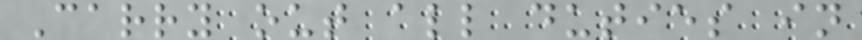Carry out all duties in
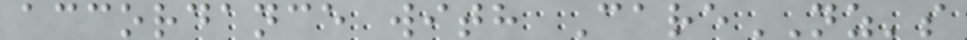accordance with CareNZ's
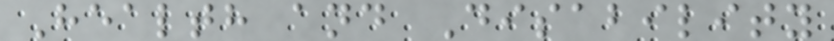Health and Disability
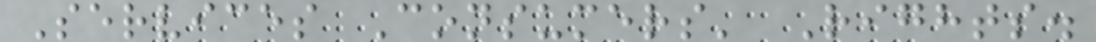Services Consumers' Rights.
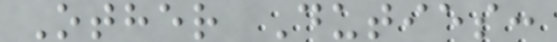Other Duties:
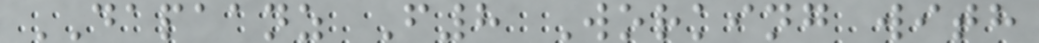DAPAANZ F8 Working with
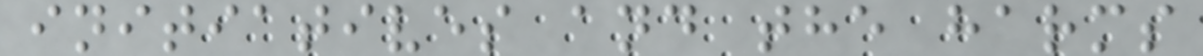initiatives and the harms
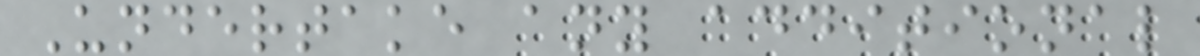Undertake any additional
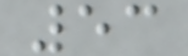53
